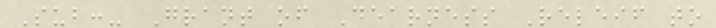Sub:- Grant of Dearness Releif to
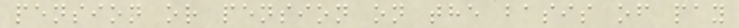pension or pension on the basis of pay
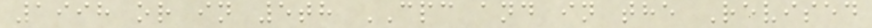1998 or in 5th CPC and in the Revised
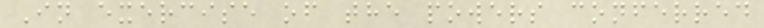In exercise of the powers conferred
